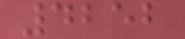4252
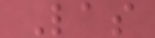Las
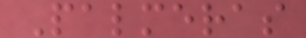Palmeras
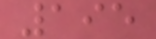195
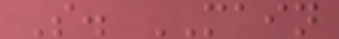S. MAIN
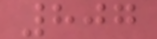807
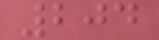204
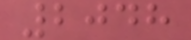2048
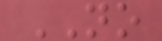NO
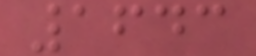1643
